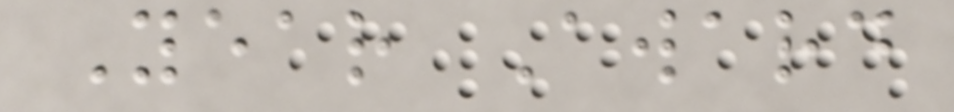Year Award
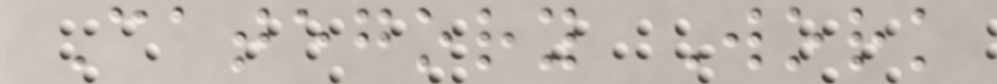Category Work
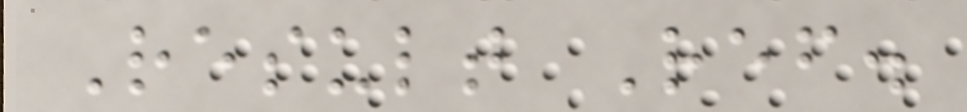Result Ref.
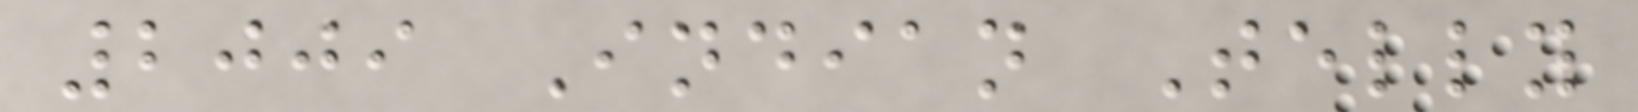2009 Indian Telly
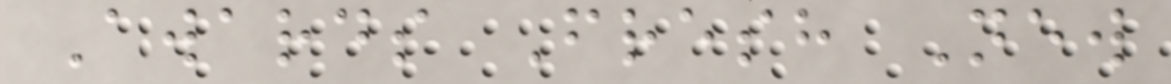Awards Fresh New
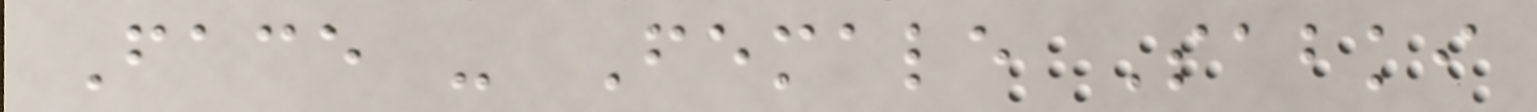Face - Female Sabki
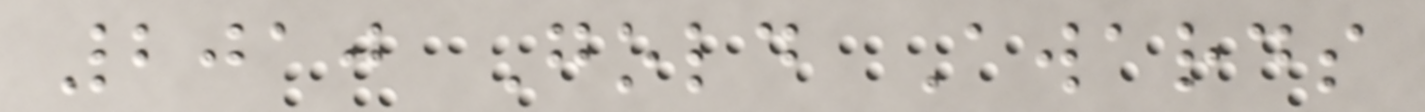2010 Gold Awards
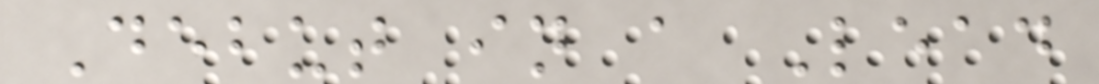Debut in a Lead
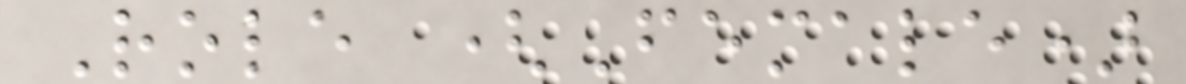Role (Female)
